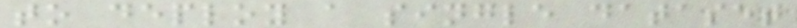to deploy a single dataset
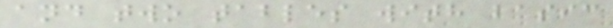and two tables with basic
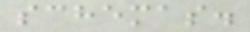schemas.
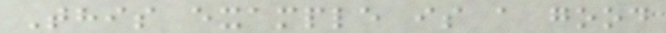This example is a good
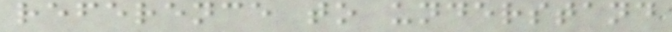reference to understand
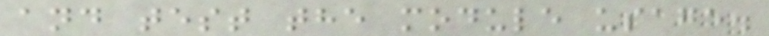and test the module usage.
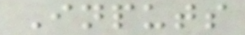Inputs
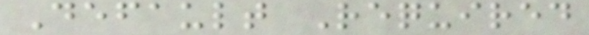Default Required
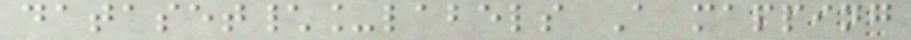dataset\_labels A mapping
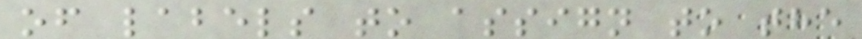of labels to assign to the
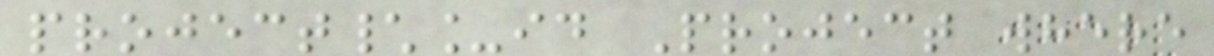project\_id Project where
